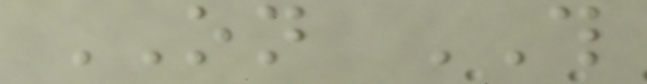ON THIS
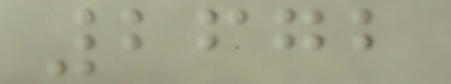2672
